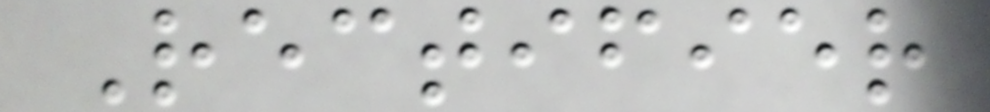Rectifier
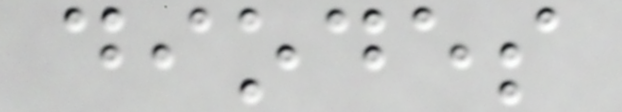diodes
